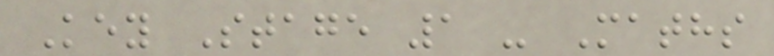Key Stage 1 - Maths
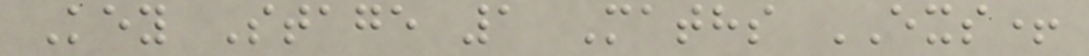Key Stage 1 Maths EXS+
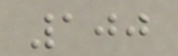100
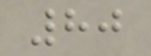80
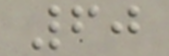60
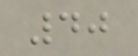40
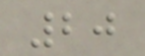20
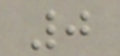0
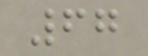67
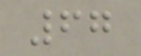67
